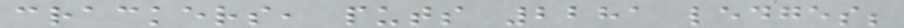crackers, puts 2281 ledges;
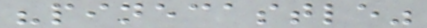"pinecastle"
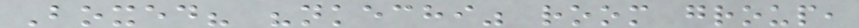Boxed? "nkechi" room group,
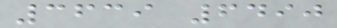3639 6490
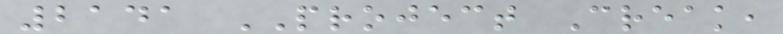2141 PROJECT Creak,
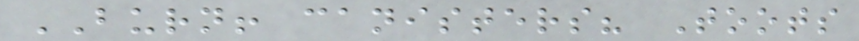BURN! canisters? Toots
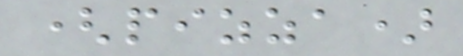(pizza)
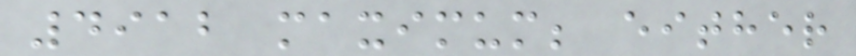4912 maximum; either
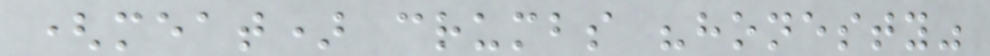(meat) crumbs "honesty"
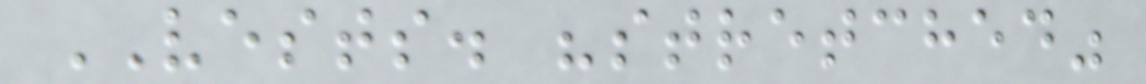VESTS. "stretched"
